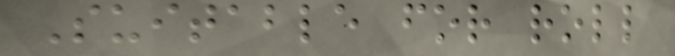Suitable for roll
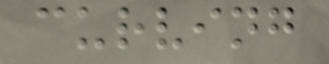curving
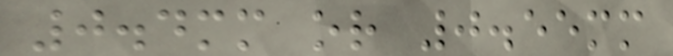0.4mm or 0.55mm
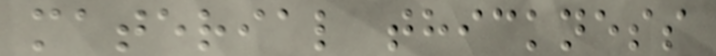material thickness
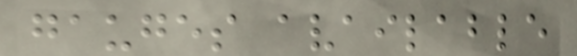gauges available
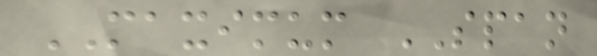MAXIMUM SPAN
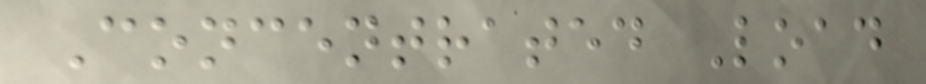Concentrated Load
